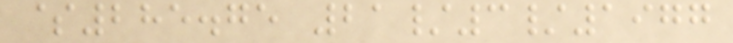$285.75 21/3/1977
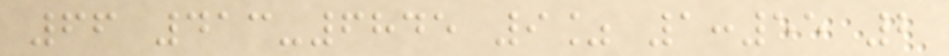66 413-6845 9% 1:55 2
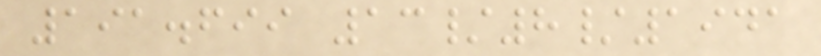191.699 13/8/1941
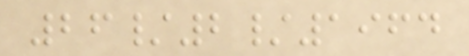26/2/1964
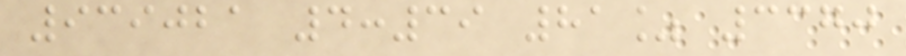939021 4:39 81% 3370
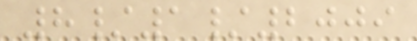8/1/2009
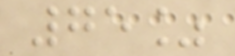75%
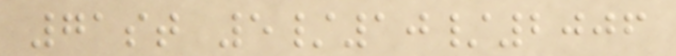71st 5/10/2006
